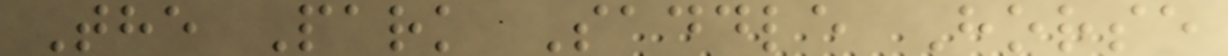The Park Saddle Horse
